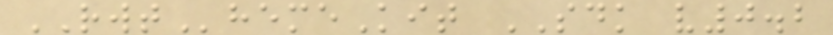RWThemeKit SDK v0.2
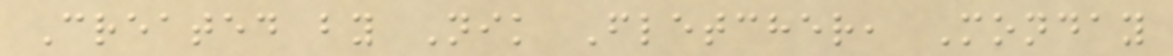Created by Nik Fletcher, Monday
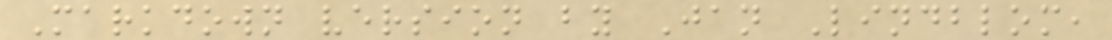Markdown version by Jan Lindblom,
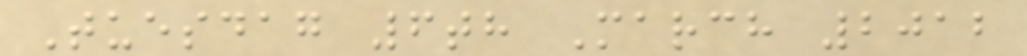Tuesdag 6th March 2012
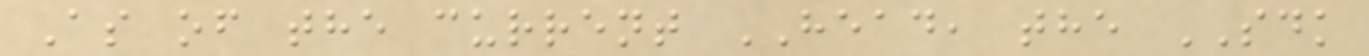As of the current HEAD, the SDK
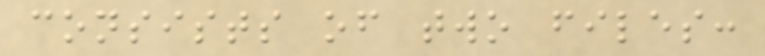consists of two files:
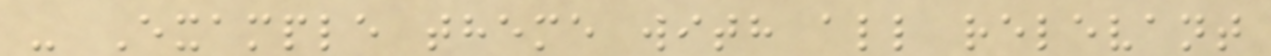- Example theme with all relevant
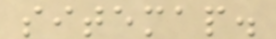sitemap.
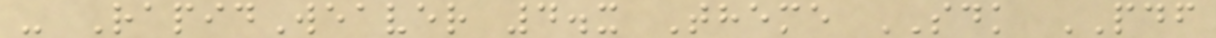- RapidWeaver 4.x Theme SDK PDF
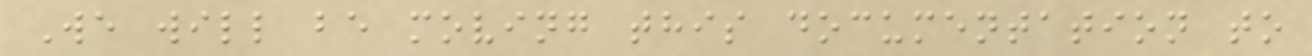We will be moving this documentation to
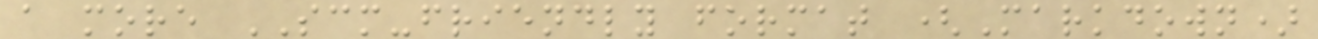a more SCM-friendly format (Markdown)
